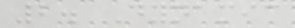2. Dynamic
